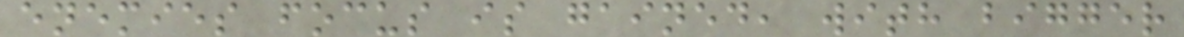enemies focus is gained, with bigger
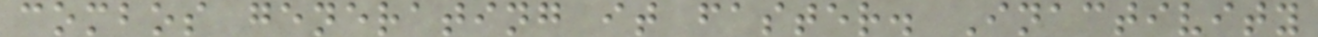combos generating it faster. Inactivity
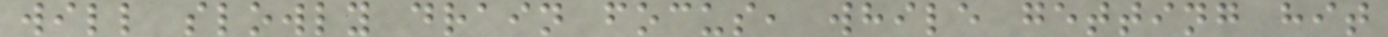will slowly drain focus, while getting hit
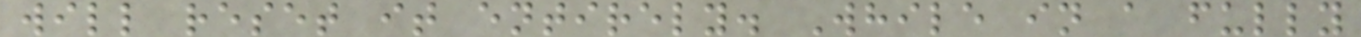will reset it entirely. While in a fully
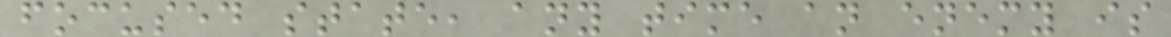focused state, any time an enemy is
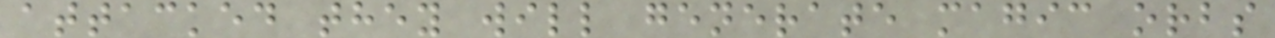attacked they will generate magic orbs
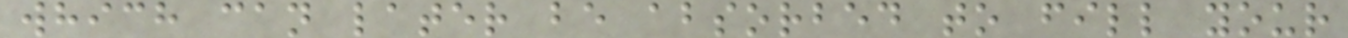which can later be absorbed to fill your
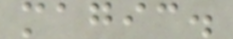magic.
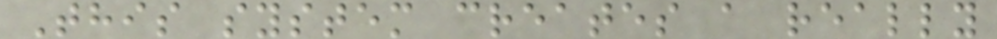This system creates a really
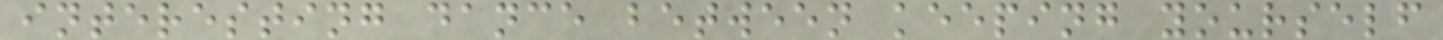interesting dance between keeping yourself
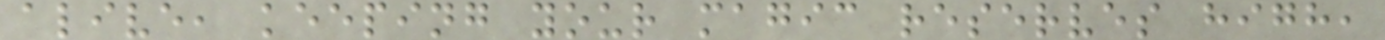alive, keeping your magic reserves high,
